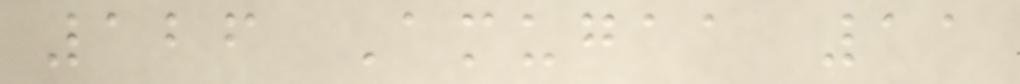126 Amugaa 11
